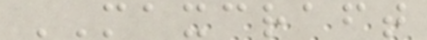MAXCRAFT
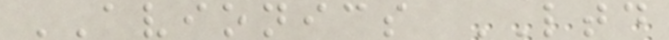AVIONICS LTD
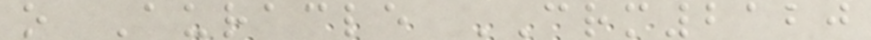o Auracle CRM2120
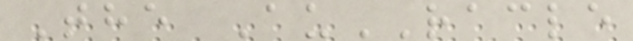The AuRACLE
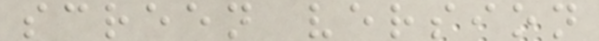screen version
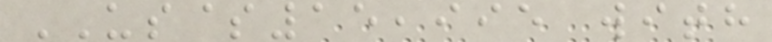US$15,995 with
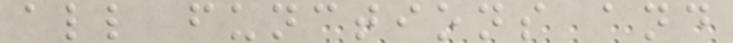all functions and
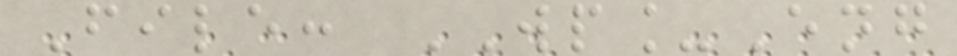File: WP_Eng
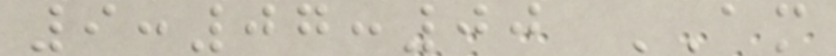9:07:00 AM
